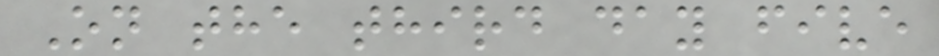On the third day five
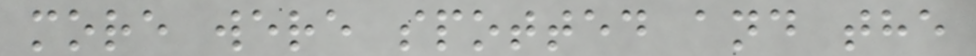more were spotted and the
